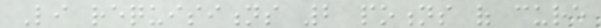Li requisitions 2 potions of cure
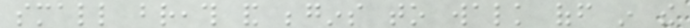small breath and begins to walk off in the
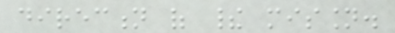direction of their mission.
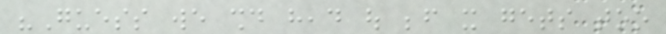"Guess we should head out before it gets too
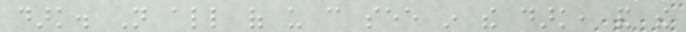dark. Not all of us can see in the dark, and the
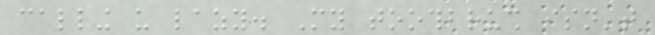calling us lazy. My toothbrush isn't
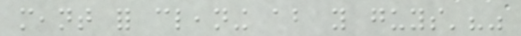meant for cleaning about you guys'?"
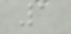1
